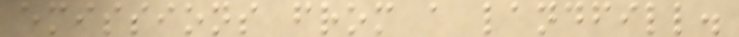emissions from a landfill.
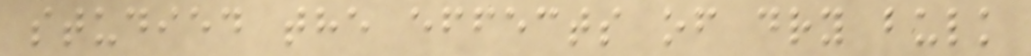studied the effects of dry bulk
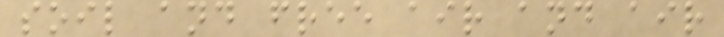soil and free air and air
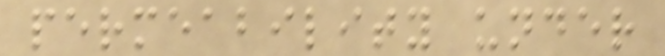permeability under
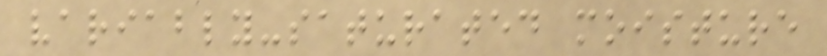variably-saturated moisture
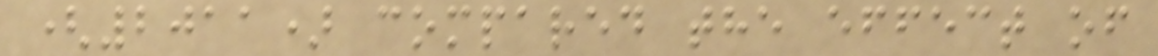(2011) compared the effect of
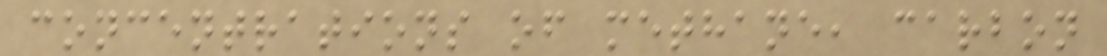concentrations of methane, carbon
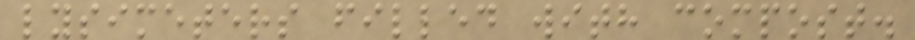lysimeters filled with compost.
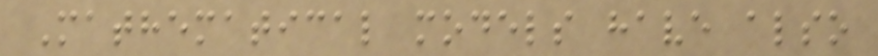Mathematical models have also
